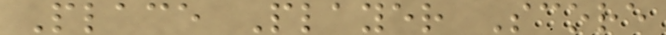Place Player Score
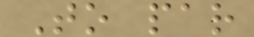To par
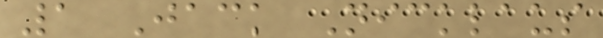1 Jack Nicklaus
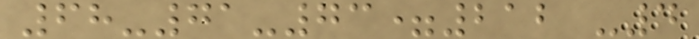68-71-73=212 -4
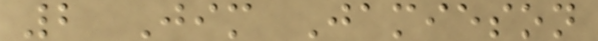2 Jim Jamieson
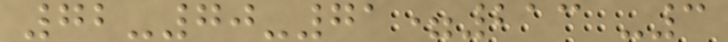72-70-71=213 -3
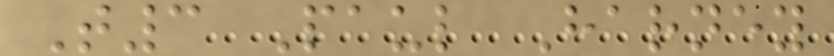T3 Paul Harney
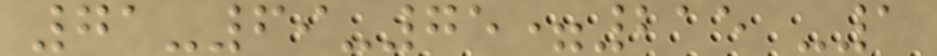71-69-75=215 -1
